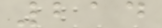214
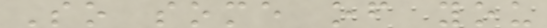So some of you
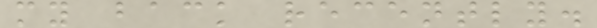my back recently.
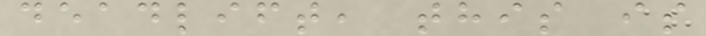deadlift, this is
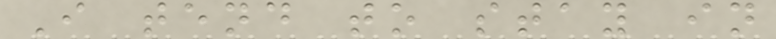I tend to stay in
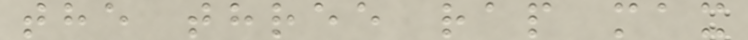the three rap max
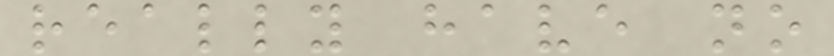really have no
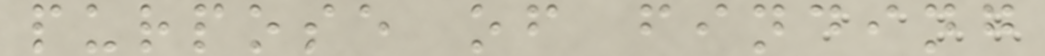purpose of finding
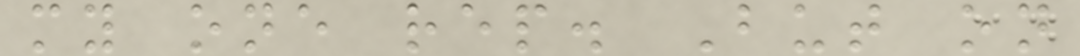my one rep. But on
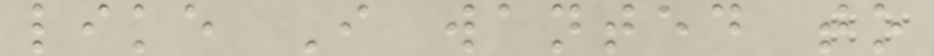like I wanted to
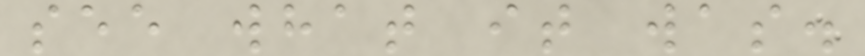see what it was.
